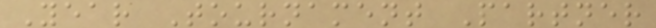Year Tournament Partner
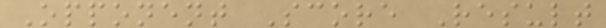Opponent Score Result
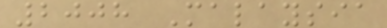2008 Malaysia
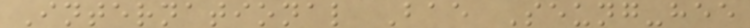International Bae Seung-hee
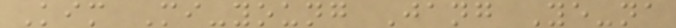Kim Mi-young Jang Ye-na
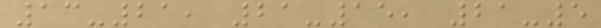13-21, 21-15, 21-5
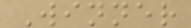Winner
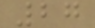27
